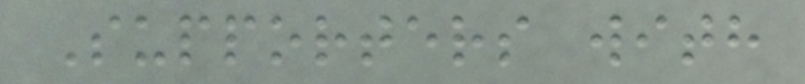Supporters with
